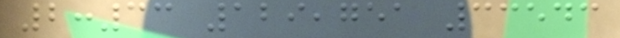2:33 129,751 33543
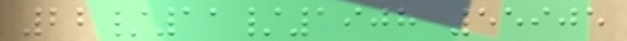22/11/1908 55905
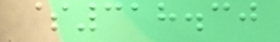$318.30
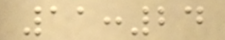11:24
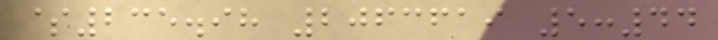$235.98 2063619 5:44
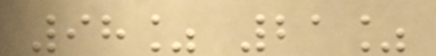98% 21%
